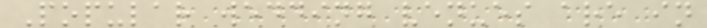Popular wedding venues are in
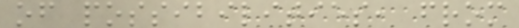of possibilities, from
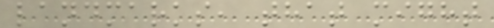landmarks, that might
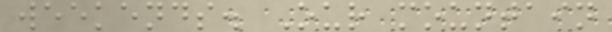weekends. Our mountain
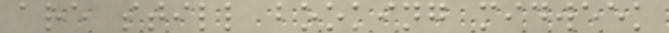are still booking midweek
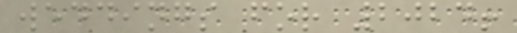weddings for 2024!
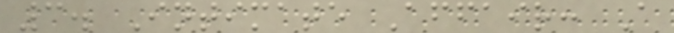3. Intimate Affair: A
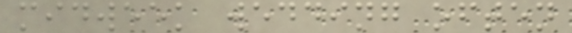midweek wedding often
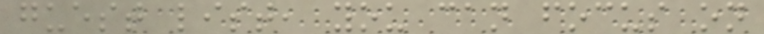guest list, you can focus on
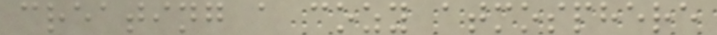creating a cozy atmosphere
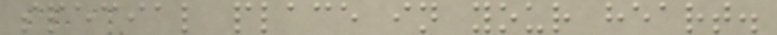special place in your heart.
